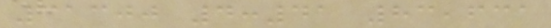31300 4:41 83,631
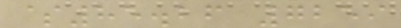$85.26 7259
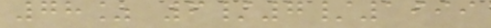78% 6/7/1999
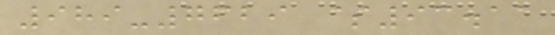989-7629 $93.11
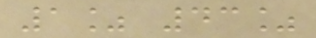1% 43%
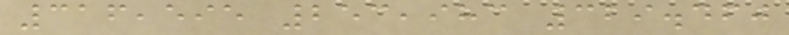316,595 253,983 329.460
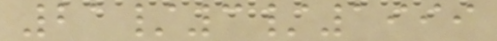21/3/1999
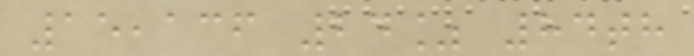15,136 24% 84th
